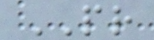PR
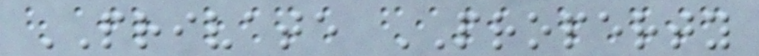PRIVATE PROPERTY
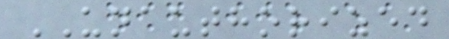UNAUTHORIZED
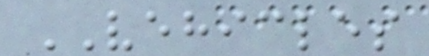VEHICLES
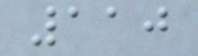110
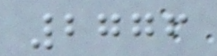2776
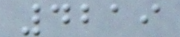4219
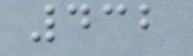432
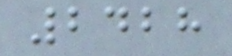2428
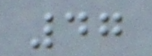47
